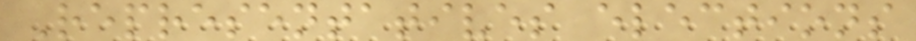Representatives elections
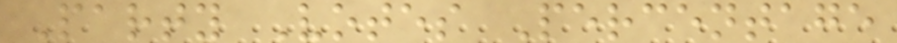Party Votes Percentage
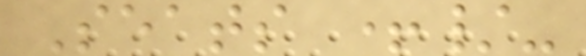Seats +/-
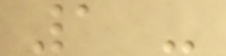1 -
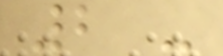2 -
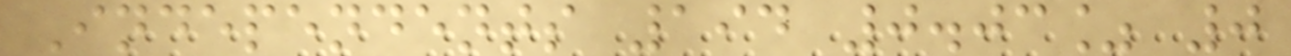Independents 194 0.03% 0
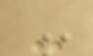-
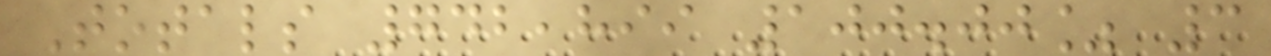Totals 742,899 100.00% 3
